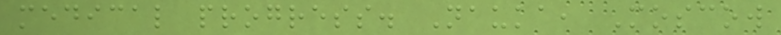medical progress. Nauka, Moscow
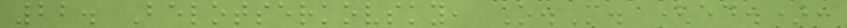22. Belotserkovsky, O.M. (ed.):
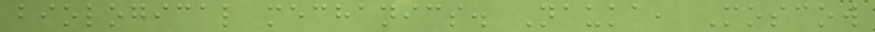biological mechanics. Nauka, Moscow
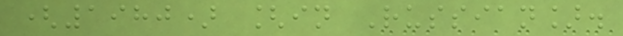(1980) [in Russian].
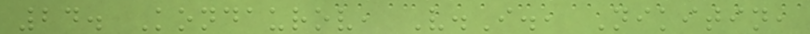24. Kondaurov, V.I., Nikitin,
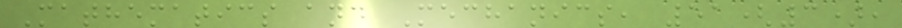Mathematics and Mechanics, 51(3),
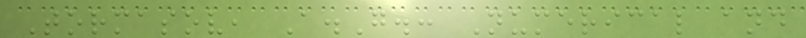Tormasov, A.G.: Numerical and
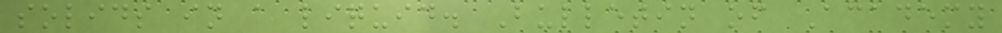solids in a liquid. Bulletin of Academy
